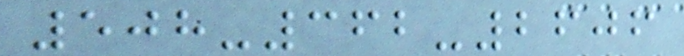508-362-2606
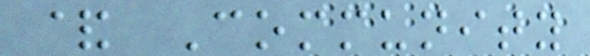& Community
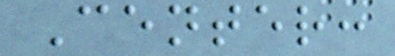Center:
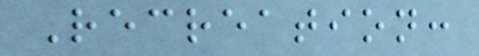Recreation:
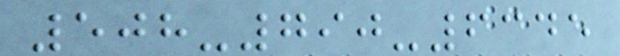508-790-6345
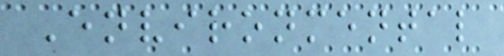Environmental
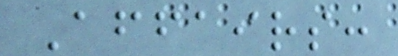Affairs:
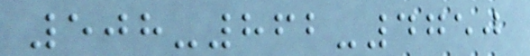508-862-4750
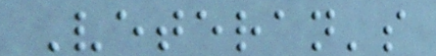Veteran's
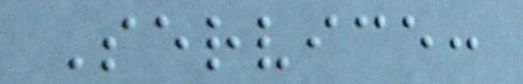Service:
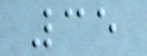35
